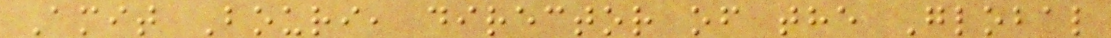Amit Bouri, director of the Global
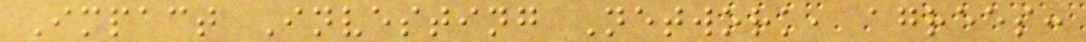Impact Investing Network, agrees:
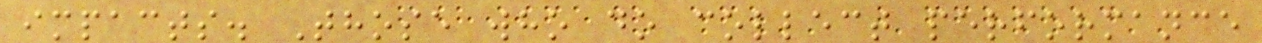impacts. Those who do collect performance
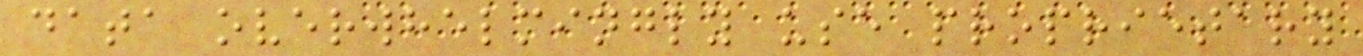data overwhelmingly use proprietary
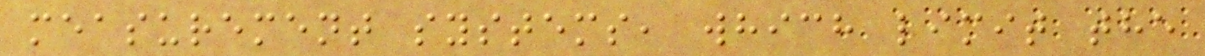measurement systems, which limit the
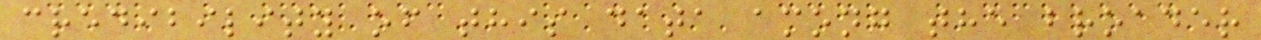credibility of this data among the broader
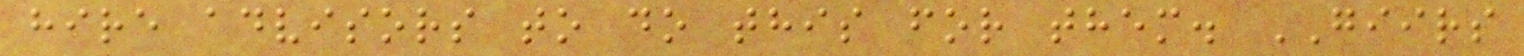hire advisors to do this for them. GIIRS
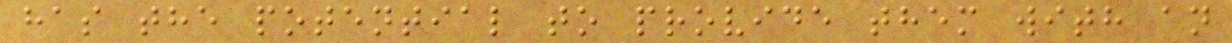has the potential to provide them with an
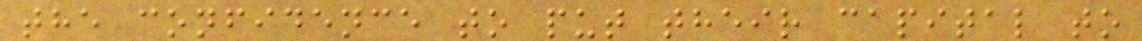the confidence to put their capital to
